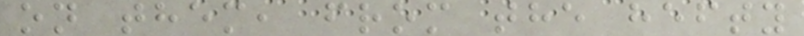on them, from the hefty
